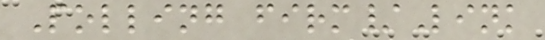Polling firm/Link
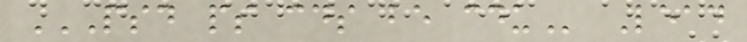PSD PS CDS BE CDU Lead
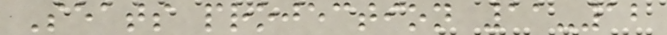Seats projection 11-12
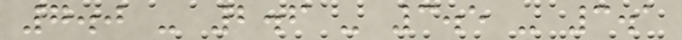7.0 - 2.6 - 3.5 - 3.1
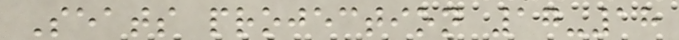Seats projection 17-18
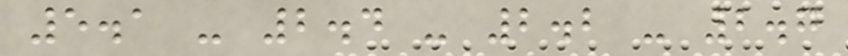5.1 - 2.4 - 2.2 - 2.7
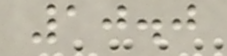10.0
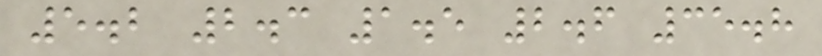5.2 2.3 1.5 2.6 35.8
